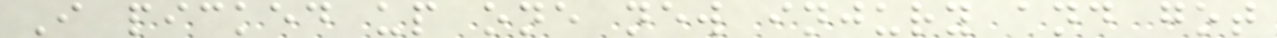I picked up one new injury and got
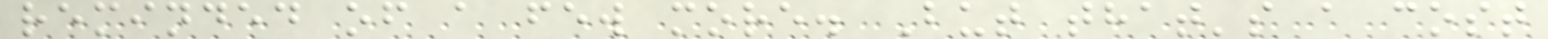reminded of a few more. But that's a cost
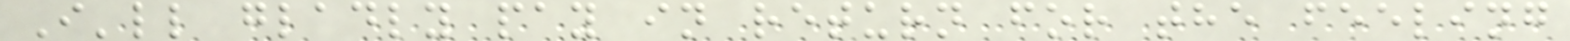I'll gladly pay in return for the feeling
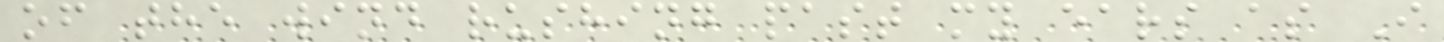of the wind rushing past my ears as I
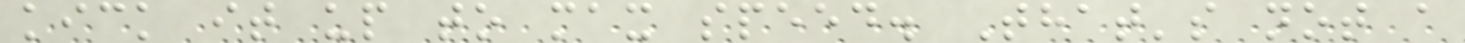kick it up to max speed. That's not a
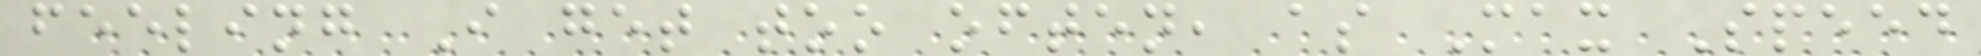feeling I get too often, as Max Speed
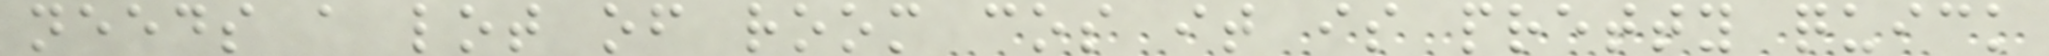needs a lot of room cos it is pretty quick
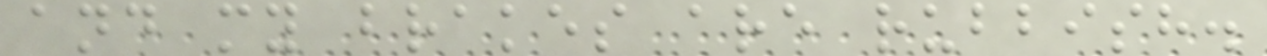and my brakes are rubbish.
